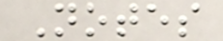Notes
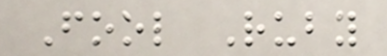Fool Ruby
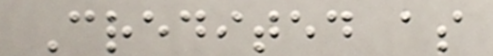Credited as
